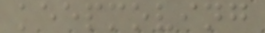keepmoving
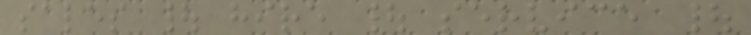sales | hire | service |
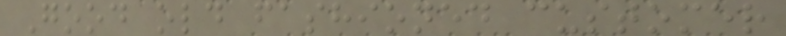Good old fashioned customer
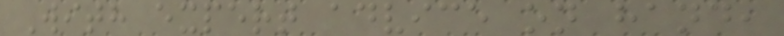With expert advice on hand,
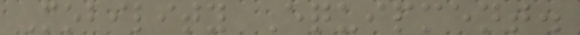Mobility Equipment.
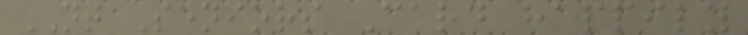NT Seniors Card happily
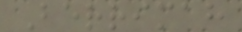Berrimah
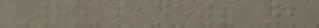Who's new? 2
